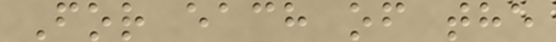For each of the
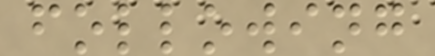following
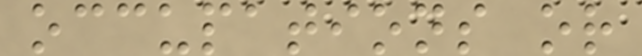occupations or
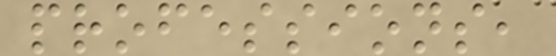professions,
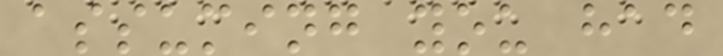assuming you had
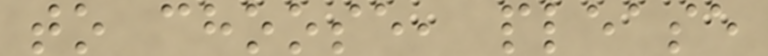to choose, please
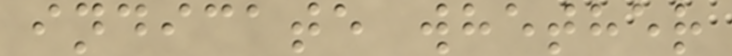indicate whether
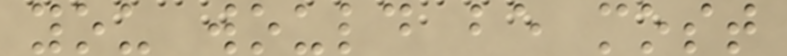you would be most
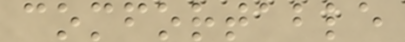comfortable
